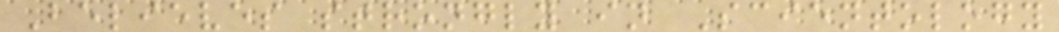Believes strongly in Scientology
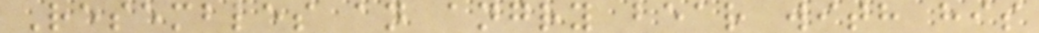Resembles an angry bear with his
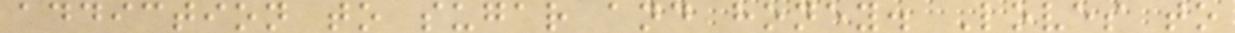addiction to sugar and honey. Loves to
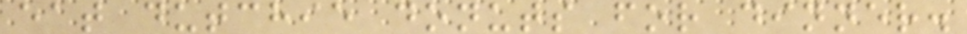eat dutchie donuts for dinner.
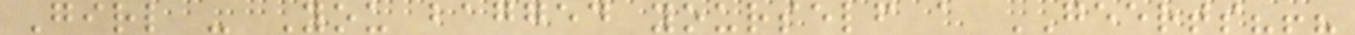Girl - You bagged yourself a GEERTS?!?
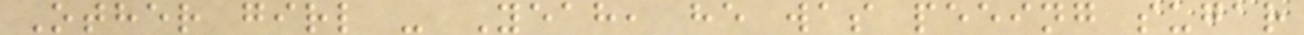Other girl - Yeah, he was peeing sugar
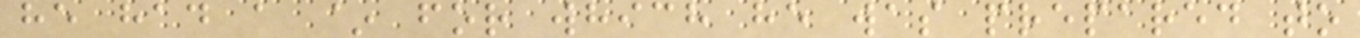he had a ~ for which he was prepared to
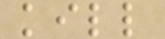kill
